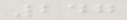247
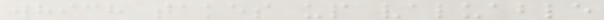which takes up valuable
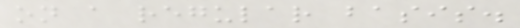on a regular basis.
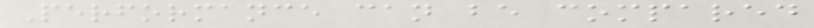Performance can be compared
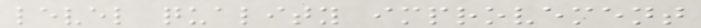level quality improvement
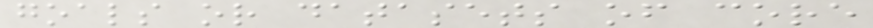goals or datasets of core
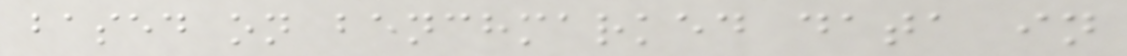based on benchmarked data in
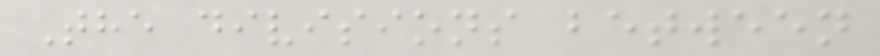The divisions between
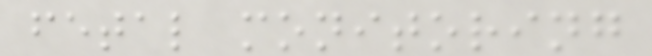fetal monitoring
